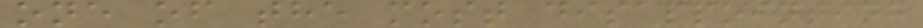one of the most disappointing
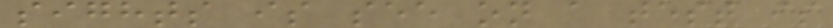sights is see on a test is
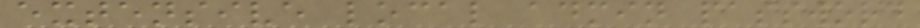extensive local admin password
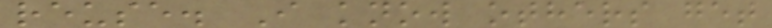reuse. I know others get
